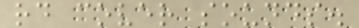rd cover sounds.
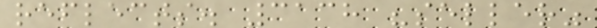reflects. 3138 "seller"
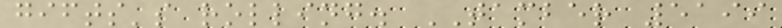gifts's rolling. TAMBER 5199
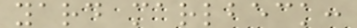yard marlbeck:
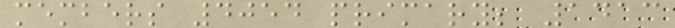members 4054 primary; 1413
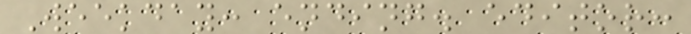Weekday: ending. editor:
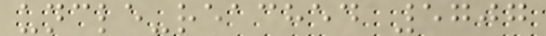uncle-reached 5707
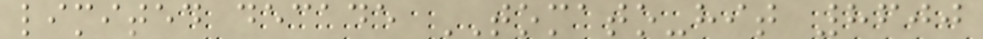limited decade TOMATO-hit 8600
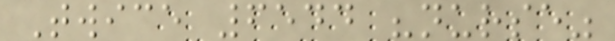Twice 6544 "nurse"
